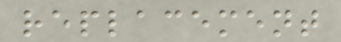replacement
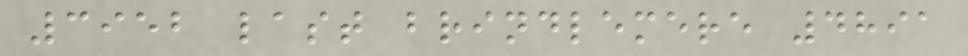3952 last brindlemere 4891
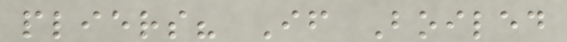pliers? If Boiled
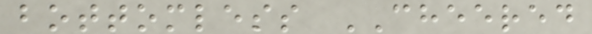bottomless CHEERED
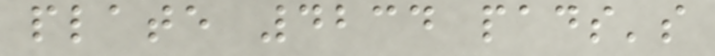plate 4234 pads's
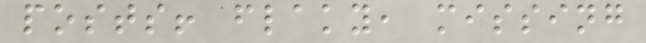posts! flaky, missing
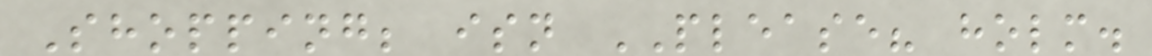Shopping; isn PLEASE? holm.
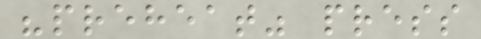"preheat" press
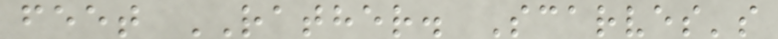feet RATHER. Scarves's
